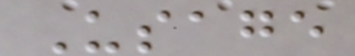Usage
